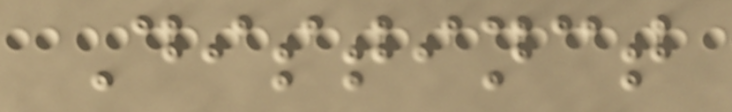Distinct
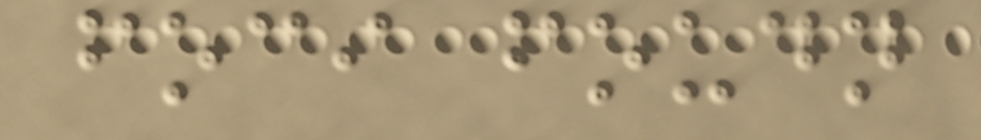foci foudn
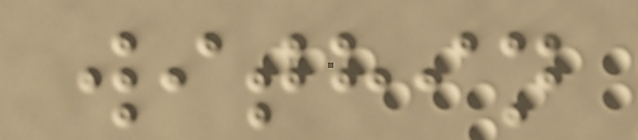within
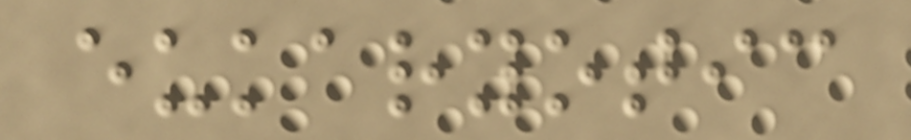eukaryotic
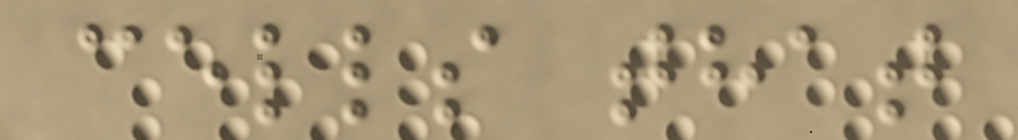cells that
